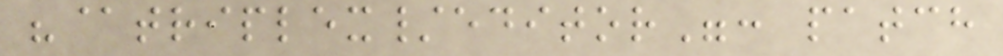"@triplex/editor": patch
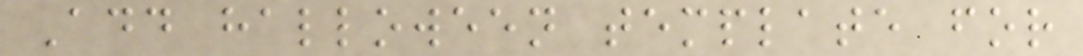Add halloween template for
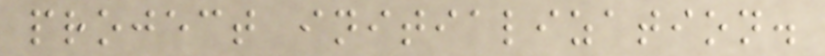project initialization.
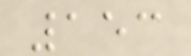153
